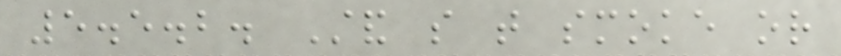5.5.2. Stand so that smoke or
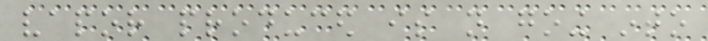vapor produced is not going into
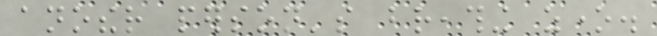another person's breathing zone.
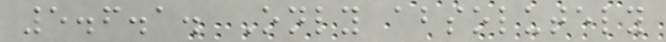5.6.1. Only absolutely
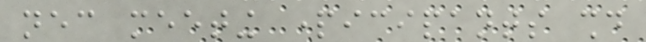necessary meeting participants should
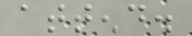attend.
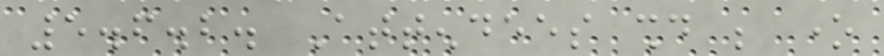5.6.2. Attendees should be one
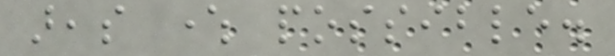areas where possible.
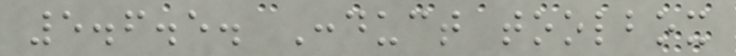5.6.5. Conduct toolbox
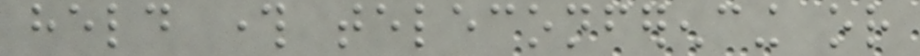held through teleconferencing or
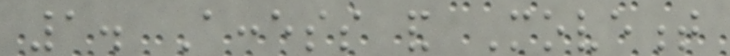1. Access and Movement
